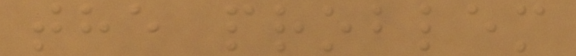the problem
